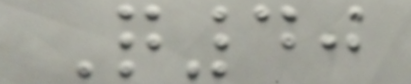Q40
